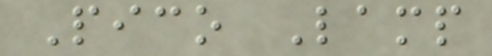Pico Lamp
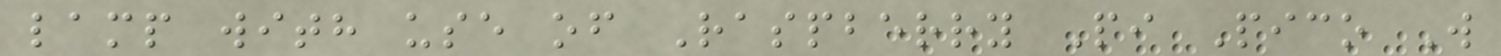lamp with use of Raspberry Pi Pico W
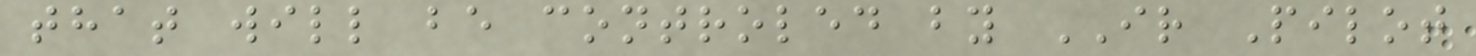that will be controled by IR Pilot
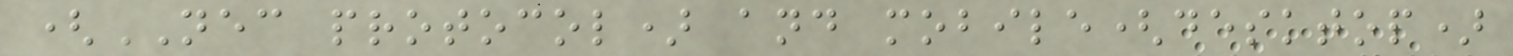(NEC protocol) and mobile(desktop)
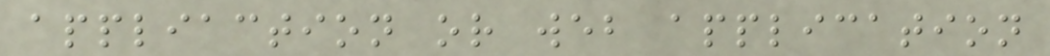appliaction or web application
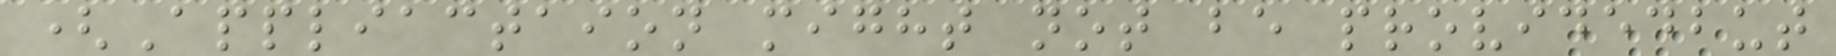(Appliactaion might not be providedbut
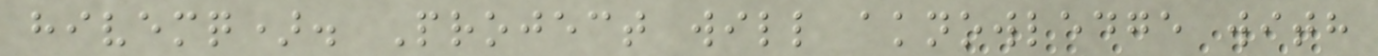hivemq). Project will aknowledge with
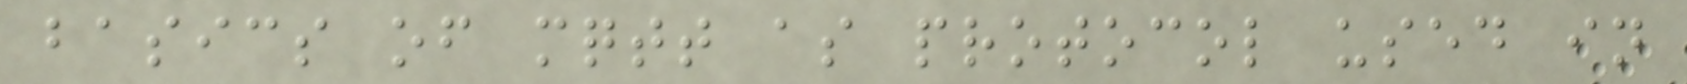basics of mqtt as protocol used in
